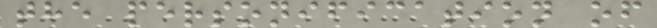the personification of
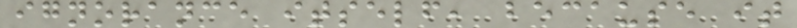ignorance itself, because it
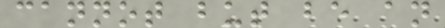cannot but be an
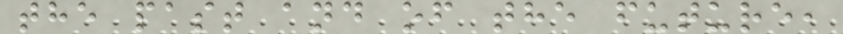the past and of the future,
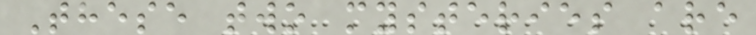These two mysteries are
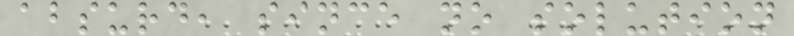absurd, since no solution
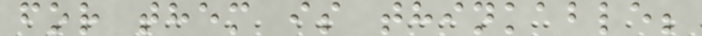for them is thinkable;
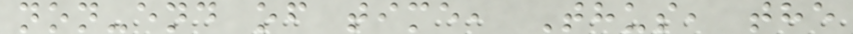non-end of time, Thus, the
